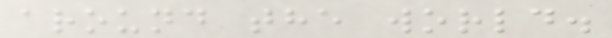around the world.
